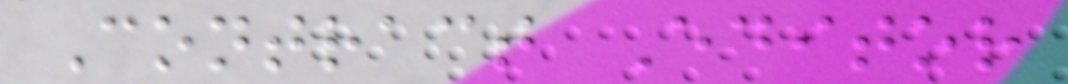Contract Editor
